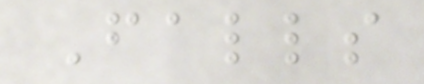Falls
